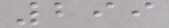299
